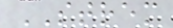STREM
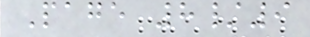Page 8/9
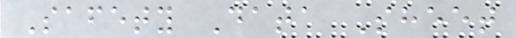Safety Data Sheet
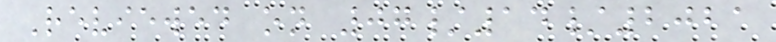Reviewed on 07/14/2021
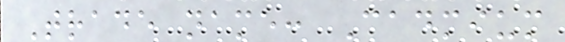Trade name: Cadmium
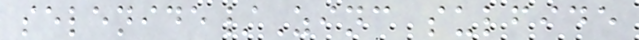selenide/Zinc sulfide
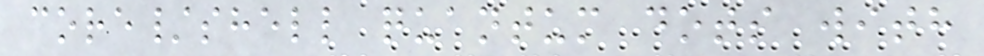core/shell quantum dots with
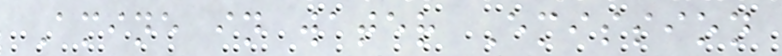Amine in water Emission
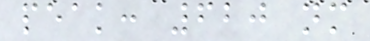peak: 620 nm
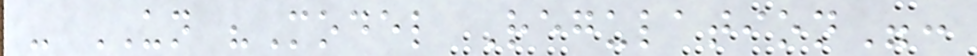- UN "Model Regulation":
